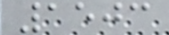1503
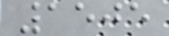1505
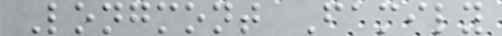Longmont Family
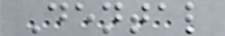Dental
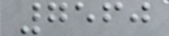7560
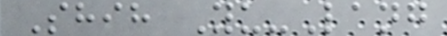Shih Yu-Lang
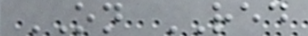ON RED
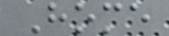Home
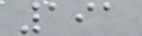191
